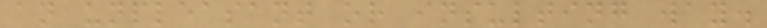an unpleasant or insulting way.
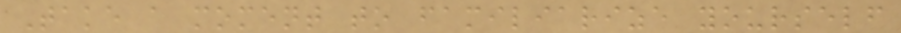Take a moment to familiarize yourself
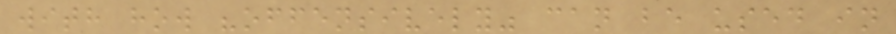with how "offensively" can be used in
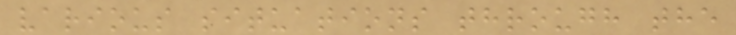various situations through the
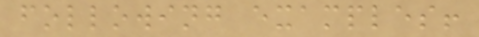following examples!
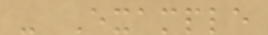- Example
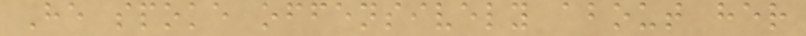He spoke offensively about her
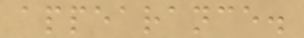appearance.
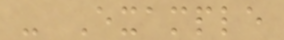- Example
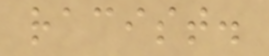racist.
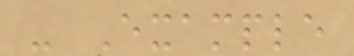- Example
